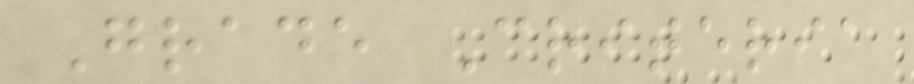Grade Criteria
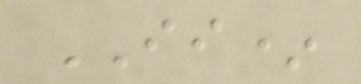II*
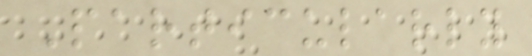Particularly
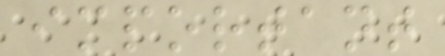important
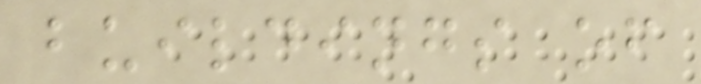buildings of
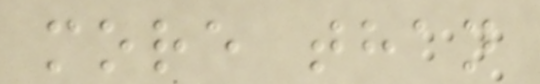more than
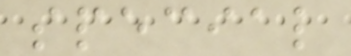special
